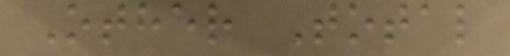Other Total
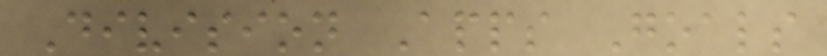Division Apps Goals
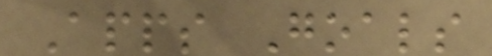Apps Goals
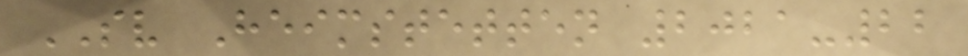SV Heimstetten 2021-22
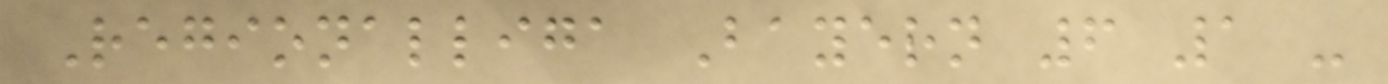Regionalliga Bayern 6 1 -
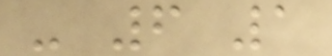- 6 1
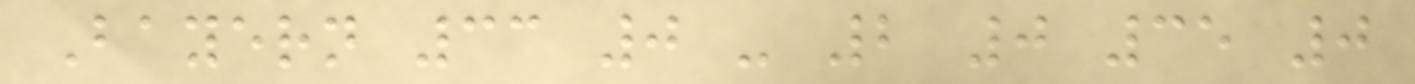Bayern 33 0 - 2 0 35 0
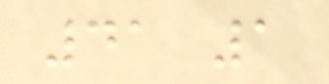41 1
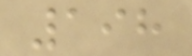198
